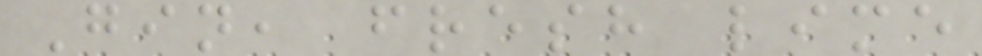Gin, fresh lime
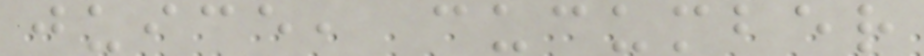juice, cucumber
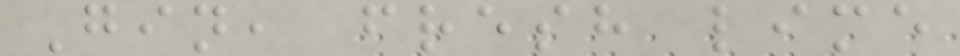Gin, fresh lime
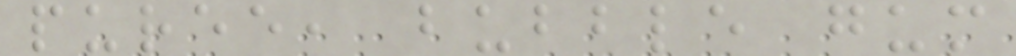puree, bubble gum
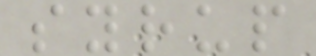syrup
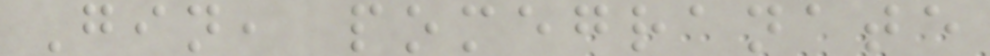Gin, pomegranate
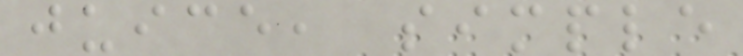juice, simple
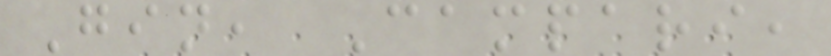Gin, Campari,
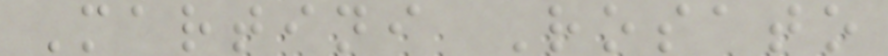Martini Rosato
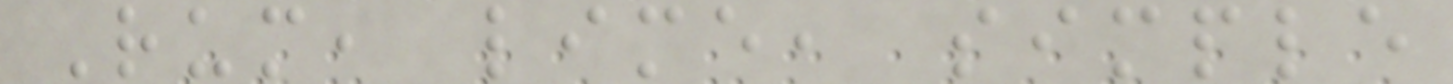Rum, lime, simple
